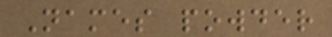Names powder
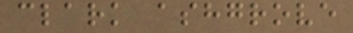clark ashgrove
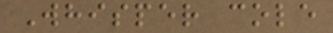Whisper cole
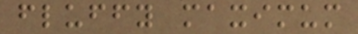fluffy maximum
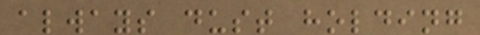always dust holding
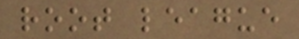root league
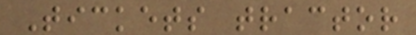Tickets tractor
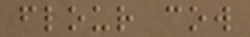flour cow
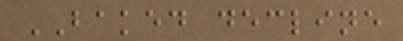BAKED decline
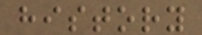history
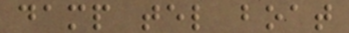damp tel boat
